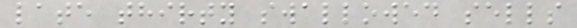late thirty swallowed sells
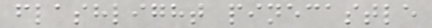flashlight pinecastle
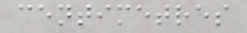centimetres
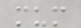mum
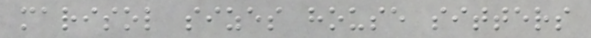marisol sizes house sitters
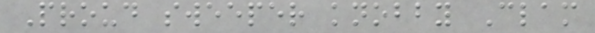Proud sweeper knobby Clam
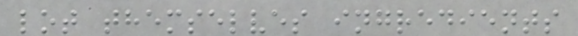lot themselves ingredients
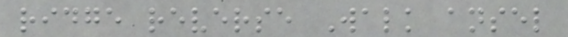ridge reverse Walk ansel
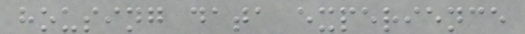housing data experience
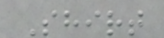Shirt
